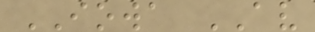IOWA AV
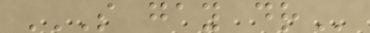S GAY DR
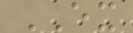EX
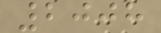2008
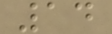14
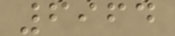6964
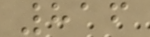816
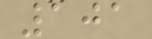101
